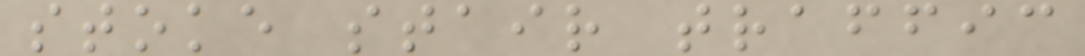stoke stair traffic
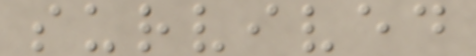survived
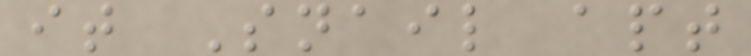it Snail apt
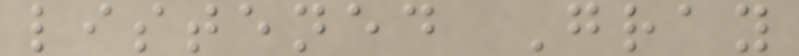listened Gray
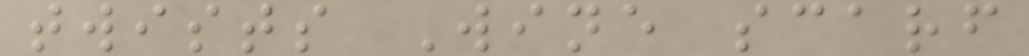twists Wine scarf
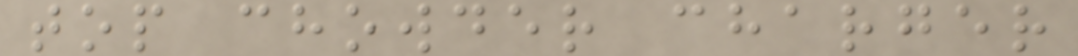top chowder charger
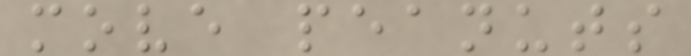move peanuts
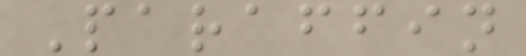Paraffin
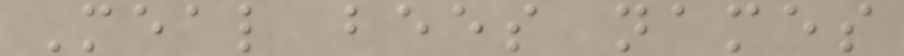Meal bees names
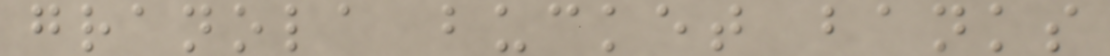granola bucket banks
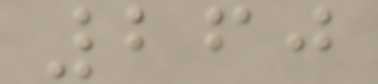260
